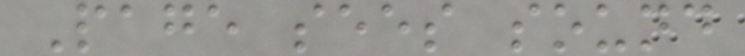Page sees sound
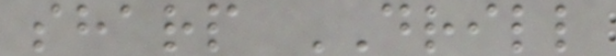sharp DRILL
